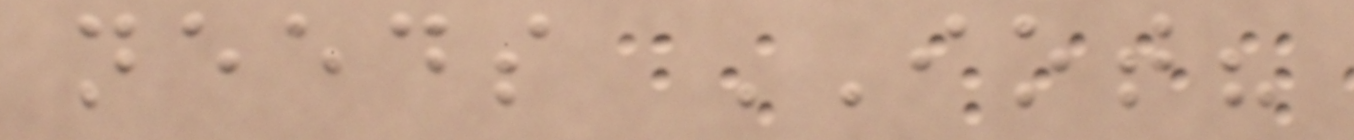needs IOT?
